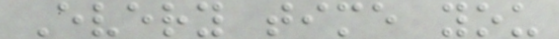Every time you
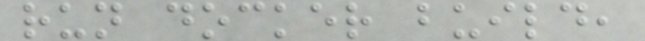run docker build,
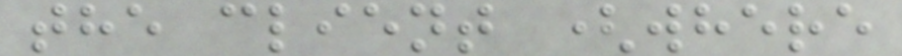the client (where
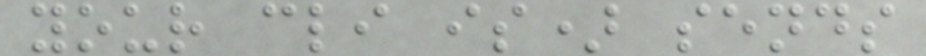your cli is) sends
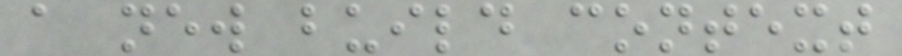a new build context
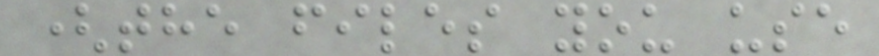(the files you use
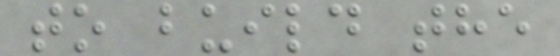to build the
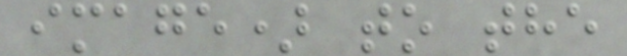image) to the
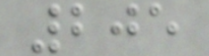205
